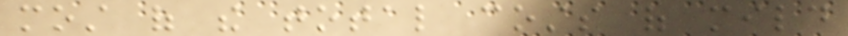most of the total costs of mild
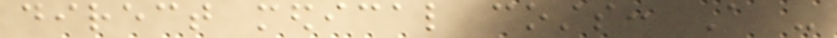direct medical costs: A -
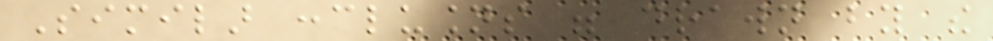Similar conclusions were drawn by the
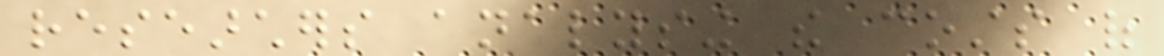researchers analysing the costs of
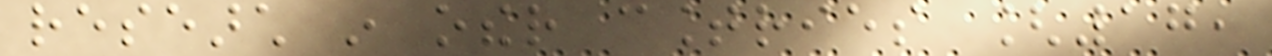research in other countries [17,
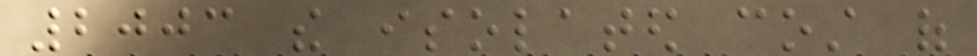2003 the isolated cost of
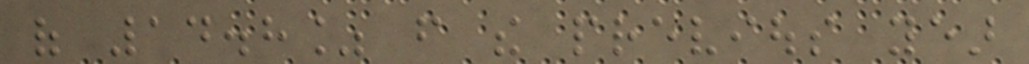of 14.8% from the previous year
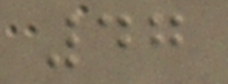47
